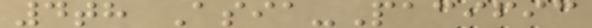4th Asia-Pacific
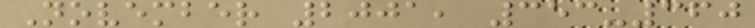November 2001, 353-360
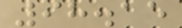98.15
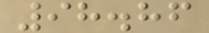98.86
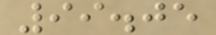99.05
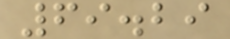69.29
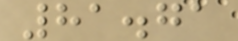81.71
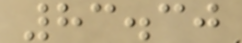83.30
